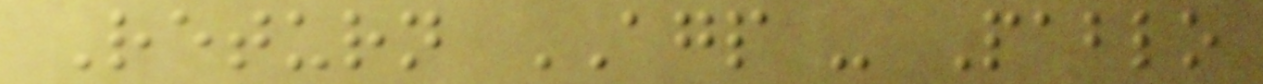Return AGP - Pablo
